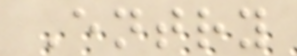Entry
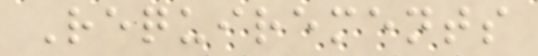Requirements
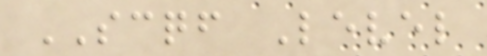SCQF Level
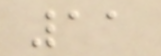11
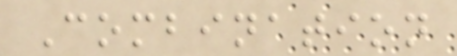Combination
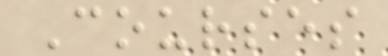Courses
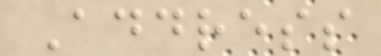Address
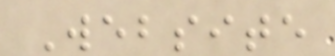Website
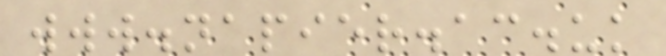www.napier.ac.uk
